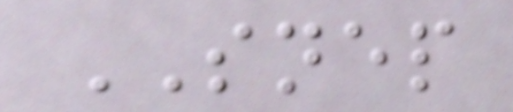SNEP
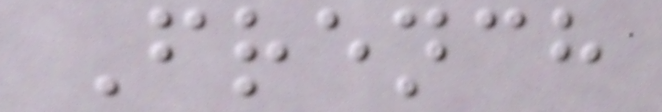French
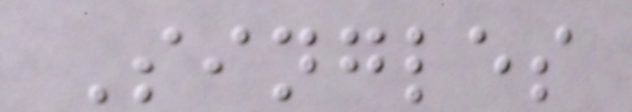Singles
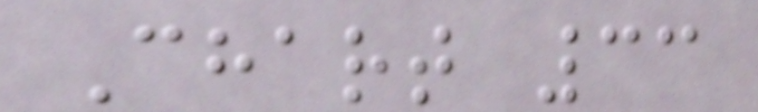Chart 33
